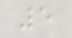5
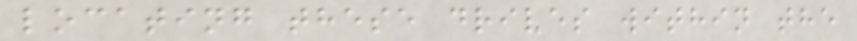locating these drives within the
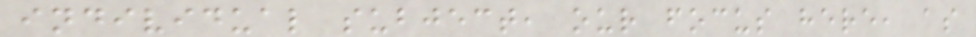individual subject, our focus here, as
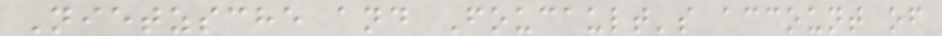Nietzsche and Foucault's account of
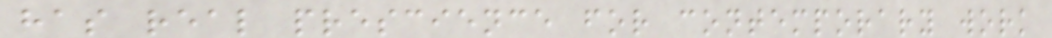has real prescience for contemporary work
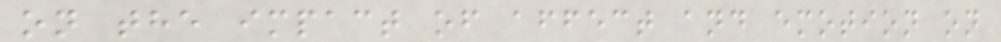on the impact of affect and emotion on
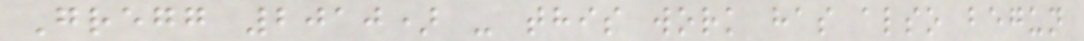Gregg 2010) - this work has also begun
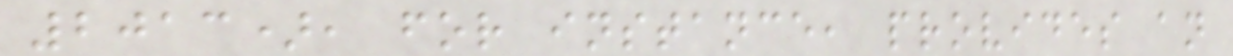2013), for instance, provides an
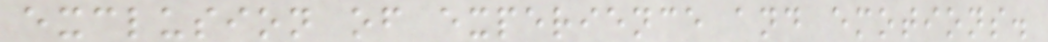exclusion of experience and emotions.
